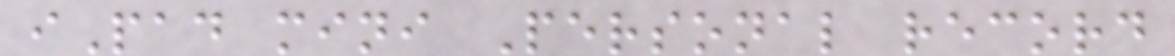iPad mini Personal record
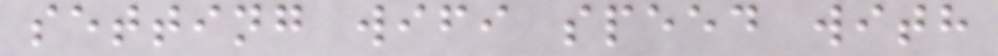setting wifi speed with
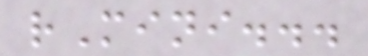rMini...
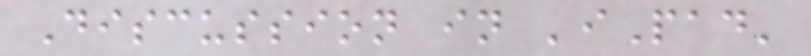Discussion in 'iPad'
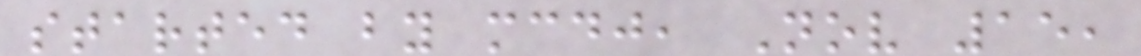started by mcdj, Nov 15,
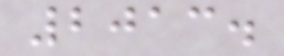2013.
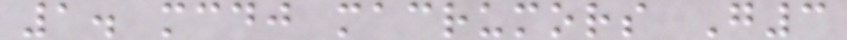1. mcdj macrumors G3
